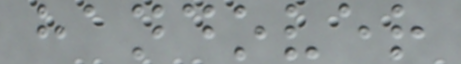handover
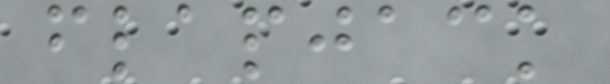flapjack
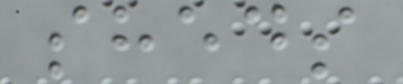sheds
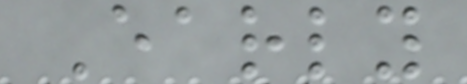Early
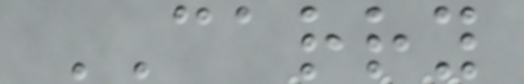CARRY
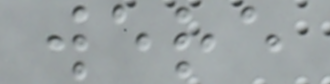were
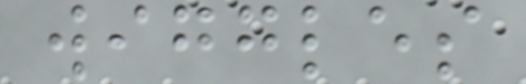wiggles
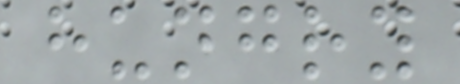hungry
